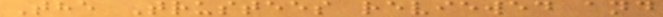The Trustees reviewed and
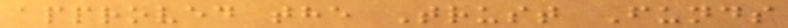approved the Trust Funds
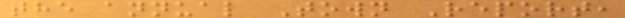the annual Town Report,
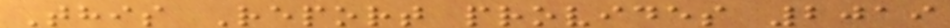This Report provides 2019
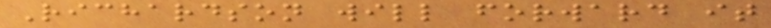Richardson will forward it
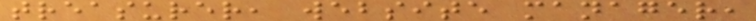treasurer, website manager,
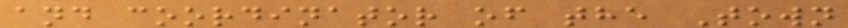and coordinator of the Town
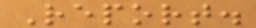Report.
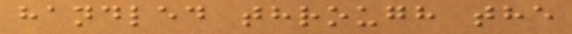handled through the
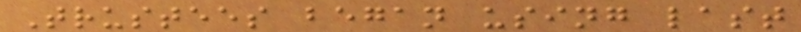Trustees began using last
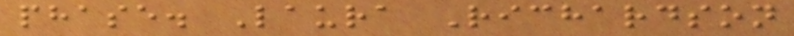phase. Laura Richardson
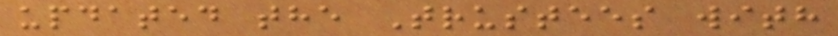updated the Trustees with
